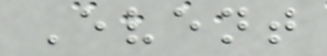Event
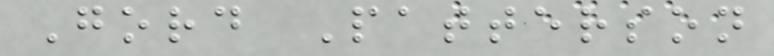Gord Patterson
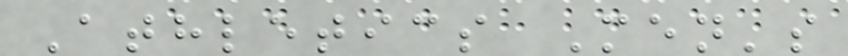Athletics Men's
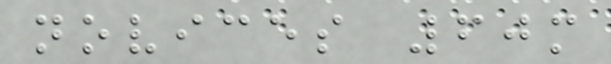novices 60m
